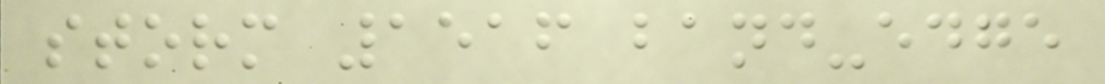storm 1516 band-edge
